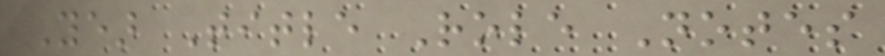Year Title Role Notes
